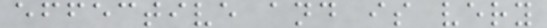effective and is very
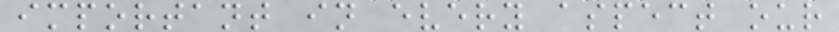important in every aspect our
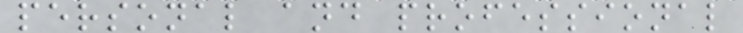personal and professional
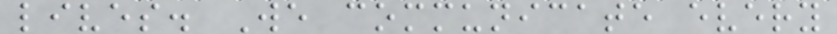lives. We communicate every
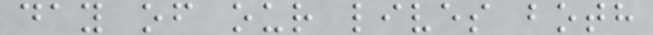day of our lives both
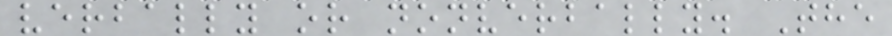verbally or nonverbally. The
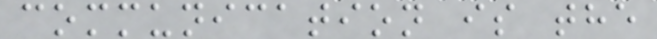communication is the
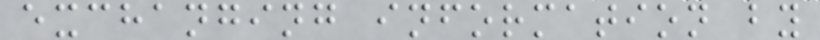exchanging information by
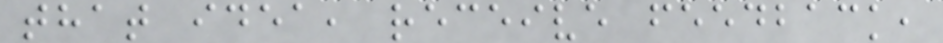that idea, receive feedback,
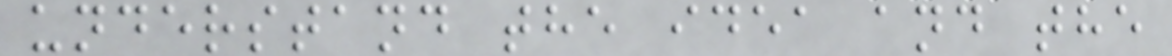understand the idea and the
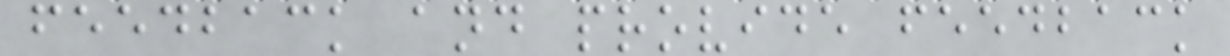feedback and provide feedback
